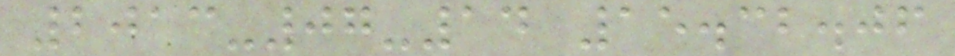2013-07-14 15.32.06
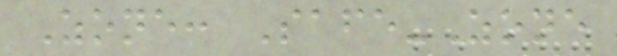Zone: Safe-Zone
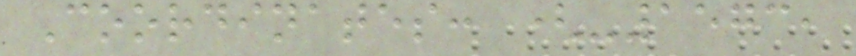Coordinates: (-1573,
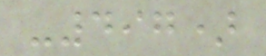-497)
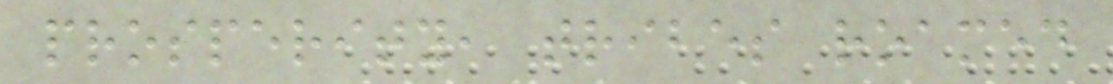prosperity, tribes roamed
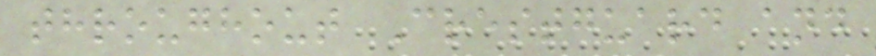throughout Crestguard and
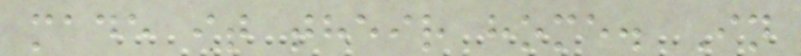made it their home. In
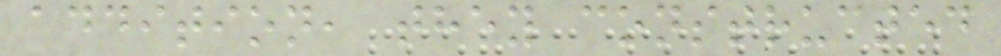addition, they constructed
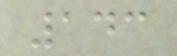143
